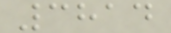3814
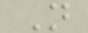N
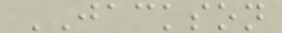JACKSON
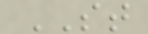ST
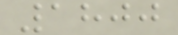1800
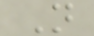N
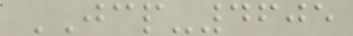JCP-4605
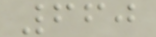660
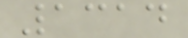1314
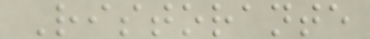Ristorante
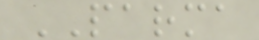PARMA
